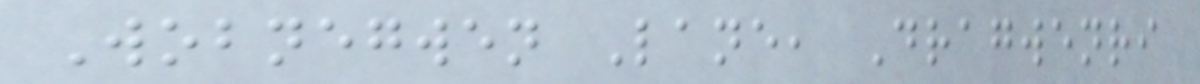Wobnegwen Lane, Dragwenri
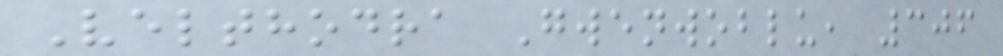Velthodra Gwenwoblu, 306
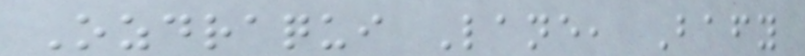Ozdraqui Lane, Bafy
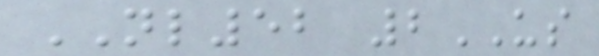NL52 2US
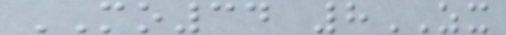MO34 8ZX
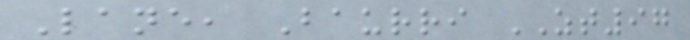Lane, Baurri ZT97
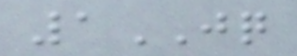1JQ
